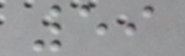59
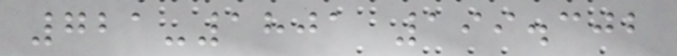721-1801 199.302
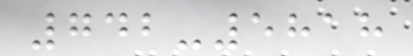742-5818
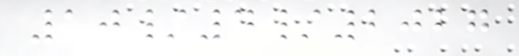10/4/2027
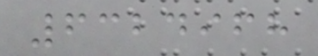6324968
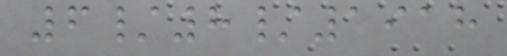6/8/1918
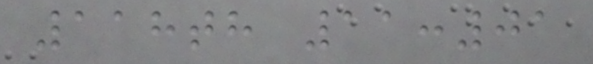118th 11:01
